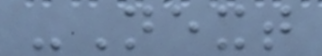-Next
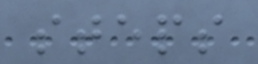steps
